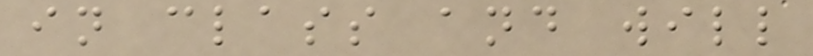in class and will
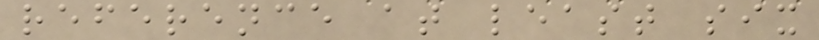reference at least six
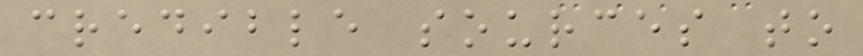credible sources to
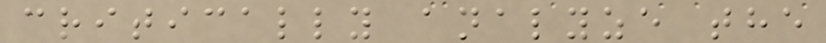critically analyze the
